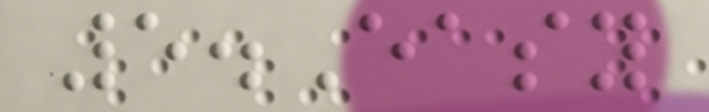5.Easy
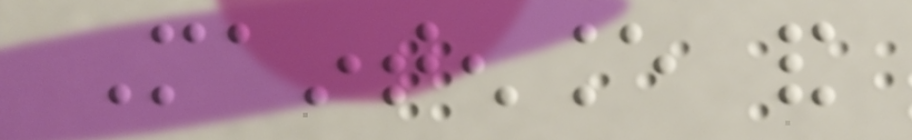Maintenance and
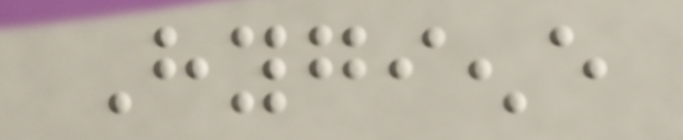Hygiene
